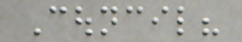Council?
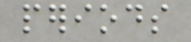periods
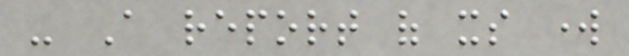- A report of its work
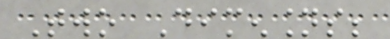Two Dimensions;
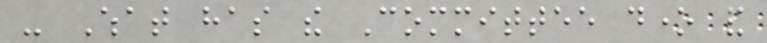- What has the Committee done and
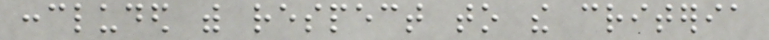concluded with respect to the criteria
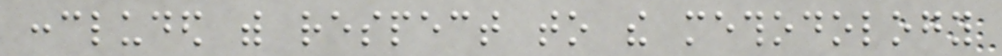concluded with respect to the methodology
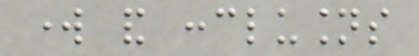work and conclusions
